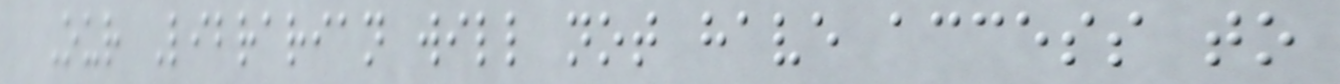Our Librarian will not have access to
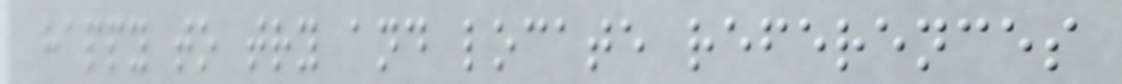happy to try and locate references
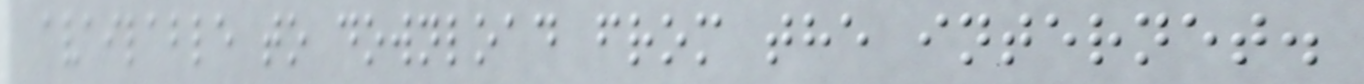available to download from the internet.
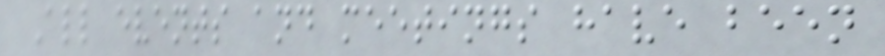All events and meetings have been
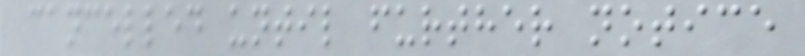cancelled until further notice
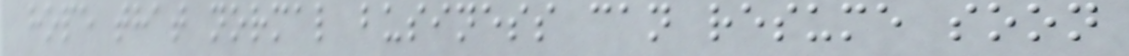hope that normal business can resume soon
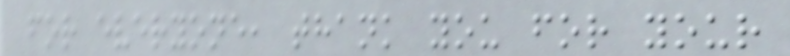for everyone, thank you for your
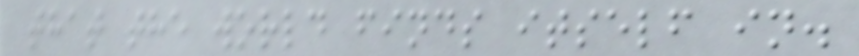that the world finds itself in.
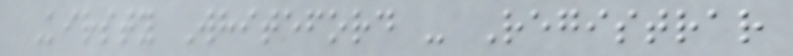Kirsty Whiteford - Registrar
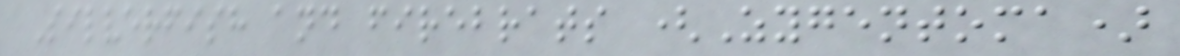Silverfish and firebrats (Zygentoma)
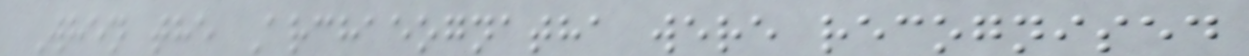When the Archaeognatha were recognised
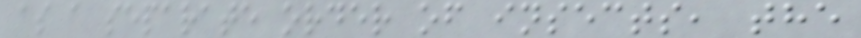as a separate order of insects, the
